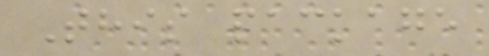This package
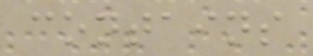contains
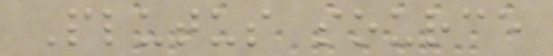Plutus source
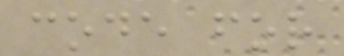code for
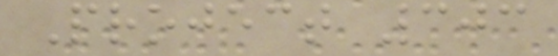Project 303
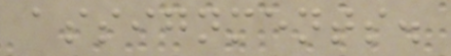assignments.
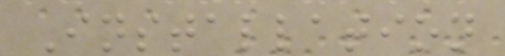Installation
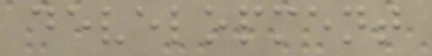development
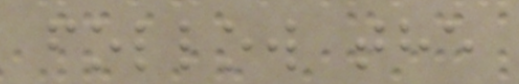follow the
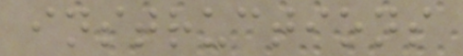instructions
